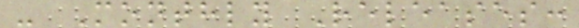- Monthly Releases:
